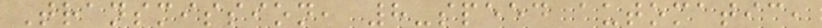Transmission, 8-speed automatic,
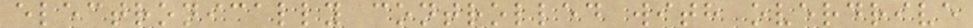electronically controlled with overdrive
